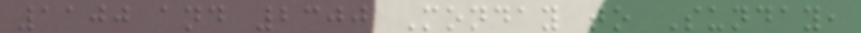1100 and 2300 Monday to Sunday,
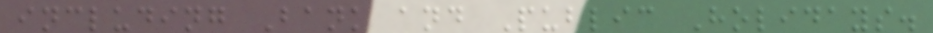including Bank and Public Holidays.
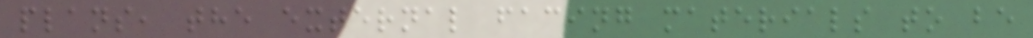plans, the external facing materials to be
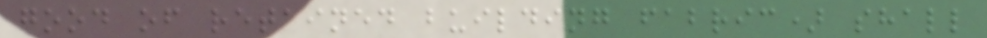good of retained building fabric) shall
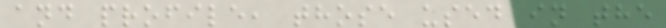and profile, those used in the
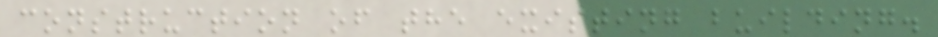construction of the existing building.
